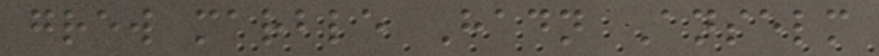grew marble Hadn Anselm
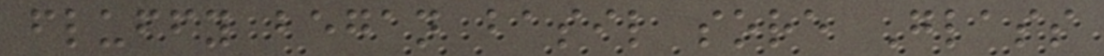fluffy began basil sore Glass
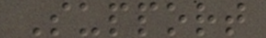Support
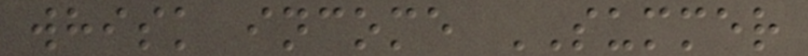whisk income SUMMER
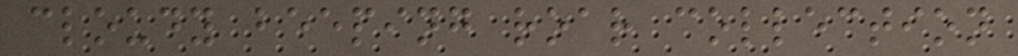cloudy beeping roar collection
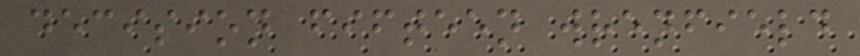decision fifteen wrenfield
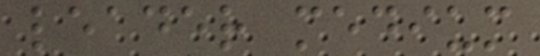leader medium
